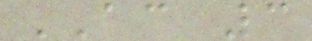AC 3
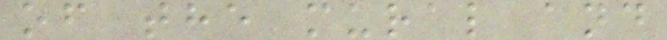of the mural and
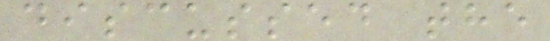discussed the
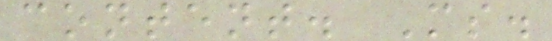content. Ms.
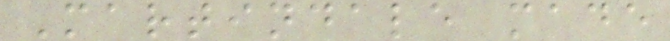Martindale made
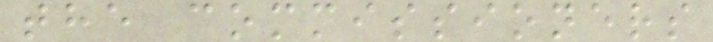the commissioners
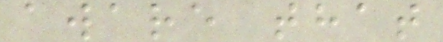aware that
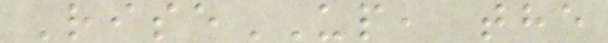RiseUP, the
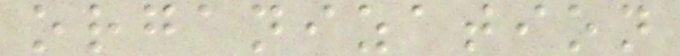organization
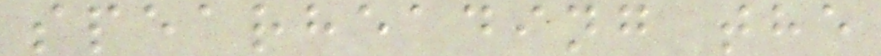spearheading the
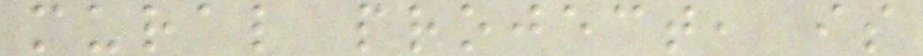mural project, is
